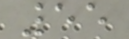55
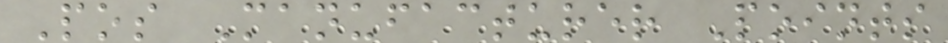Pos Manufacturer Points
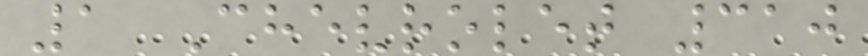1 Chevrolet 310
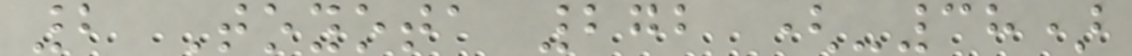2 Toyota 272 (-38)
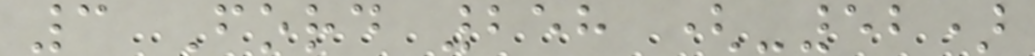3 Ford 258 (-52)
